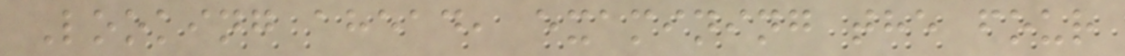Looking ahead, examining the four
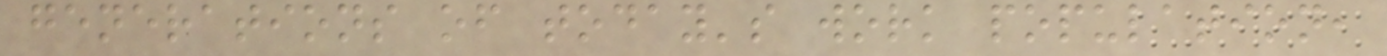generations of today's work population,
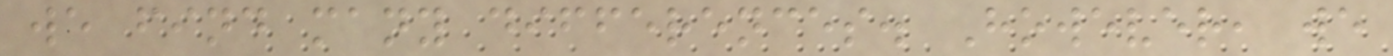we find many differences. However, we
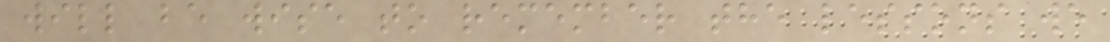will be wise to remember the lessons we
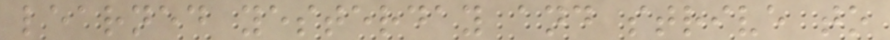learned yesterday and strive to
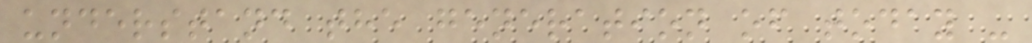understand the generation of today -
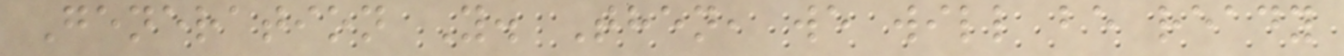Generation Y. Then, we will be ready
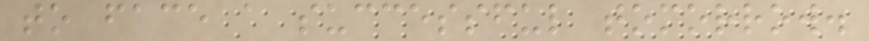to face a successful tomorrow.
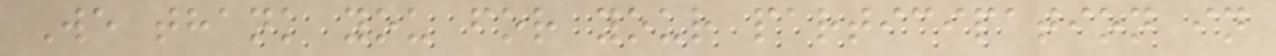We thank you for your participation in
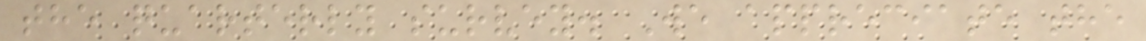the quarterly survey. We appreciate the
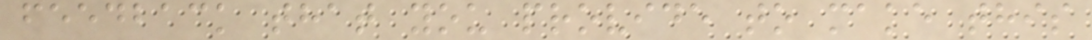feedback that you provide to make this
